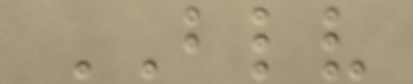BLV
